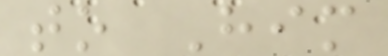to Him
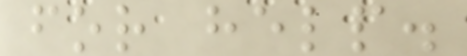for help.
